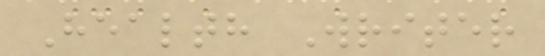Health Writer
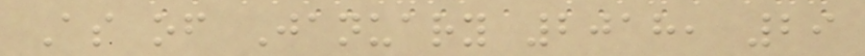As of January 2018, 29
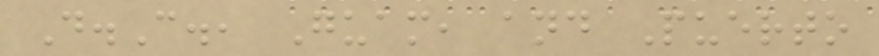D.C., Guam, and Puerto
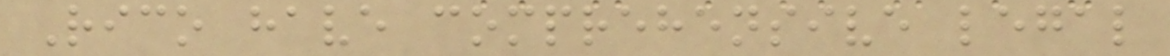Rico have comprehensive legal
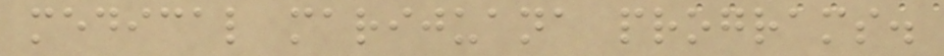medical marijuana programs.
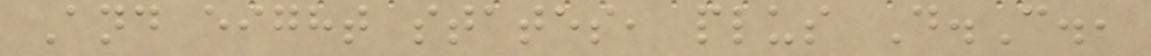And eight states, plus D.C.,
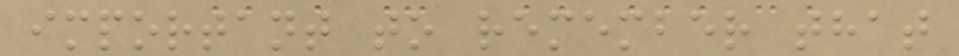important to remember that
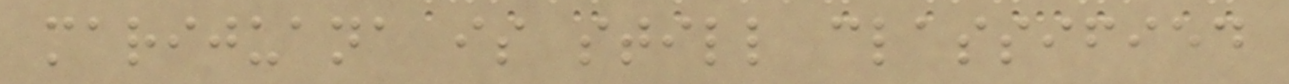marijuana is still classified
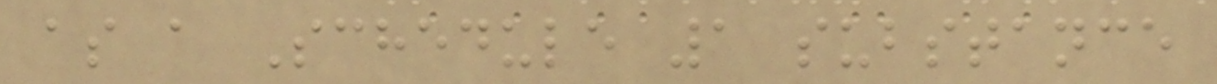as a Schedule 1 substance
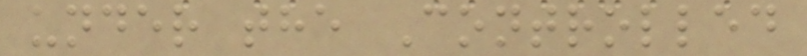under the Controlled
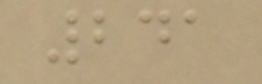241
